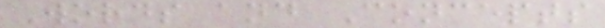Words and Concepts
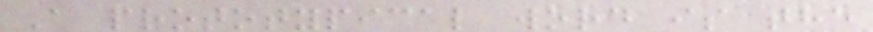A prototypical word is the
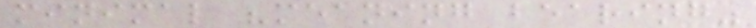minimal "meaning bearing"
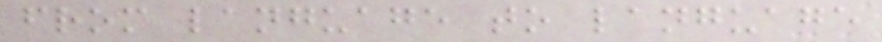from language to language
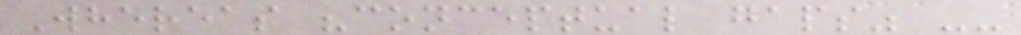Whereas "conceptual gaps" --
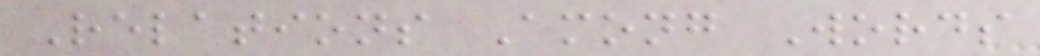Relations Among Words
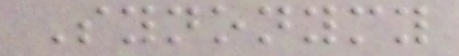Synonymy
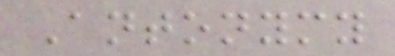Antonymy
